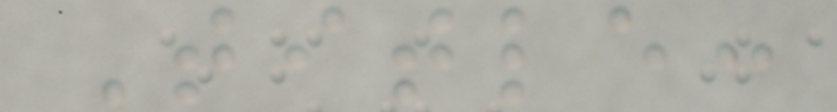Title:
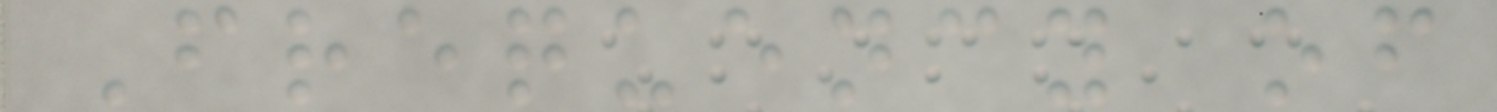Frequency of
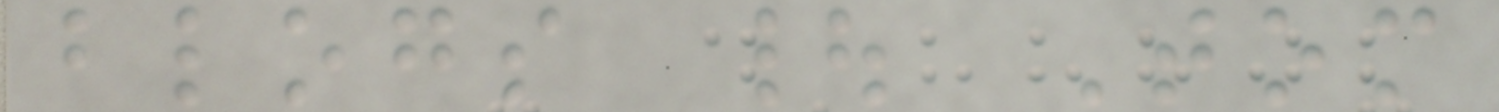blogs | Tom
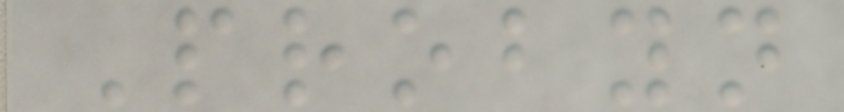Probyn
